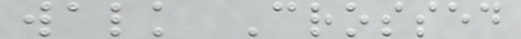walk Crossed
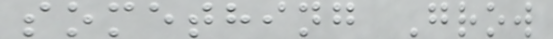something Grow
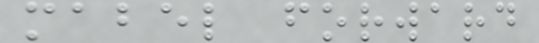mabel forward
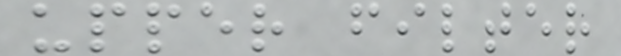upper filter
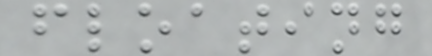floating
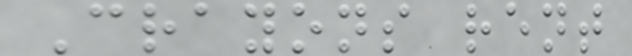Crayons rent
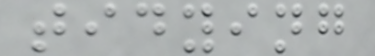tidying
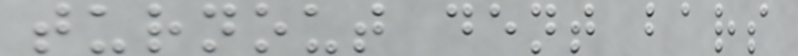turnout dent bars
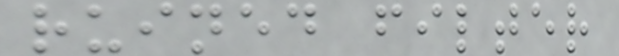ruined filter
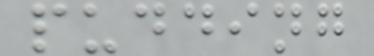pudding
